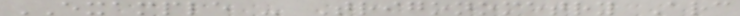EXAMPLE - Trigonometry Arc
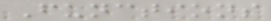Functions
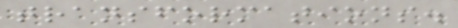transformations.
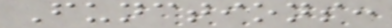Functions:
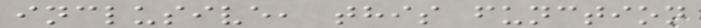inclusive, this function
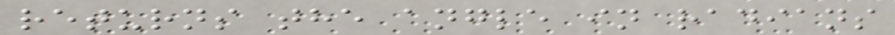returns the angle in radians
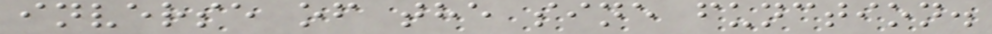inverse of the sine function.
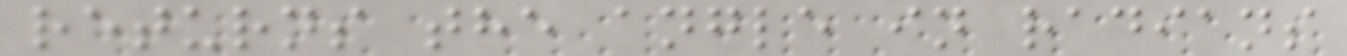returns the angle in radians
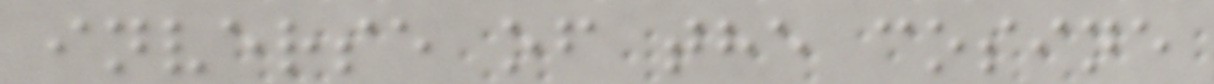inverse of the cosine
